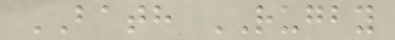BATH RUGBY
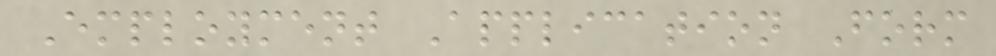Employment Application Form
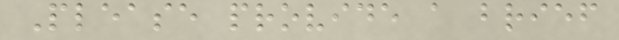Please provide a brief
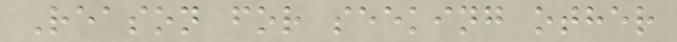Reason for seeking other
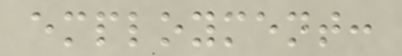employment:
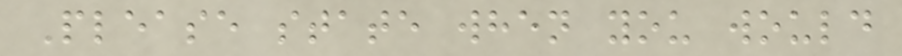Please state when you would
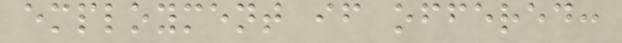employment if offered:
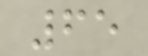65
